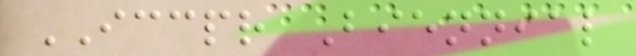ICCPR Biennial
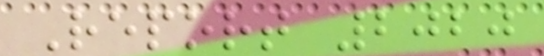Report 2020
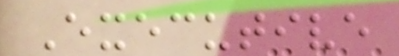Executive
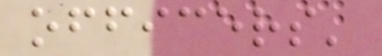officers'
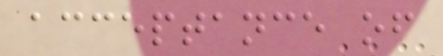acceptance of
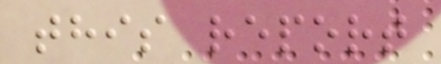this report
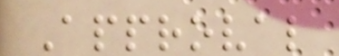Approval
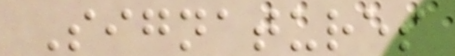Signatures
